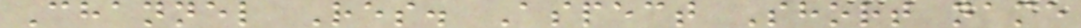Channel Res. Aspect Short name
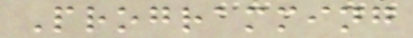Programming
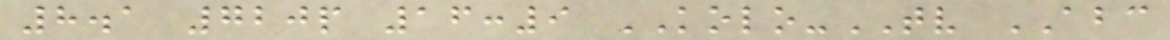8.1 720p 16:9 KOLO-TV ABC
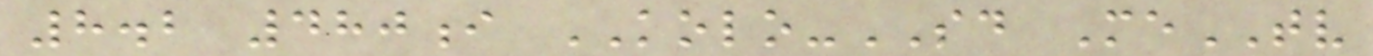8.2 480i KOLO-SD MeTV
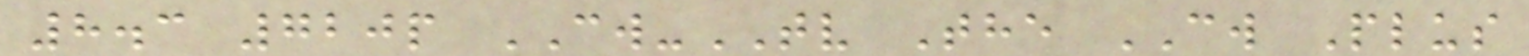8.3 720p CW-TV The CW Plus
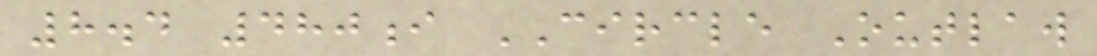8.4 480i CIRCLE Outlaw
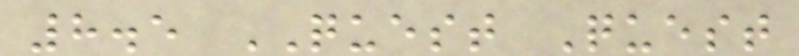8.5 QUEST Quest
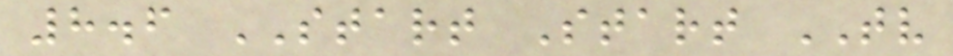8.6 START Start TV
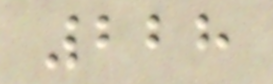228
